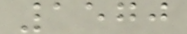1570
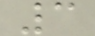3
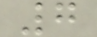7
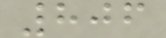806
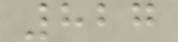827
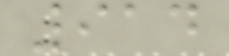914
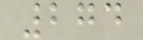274
